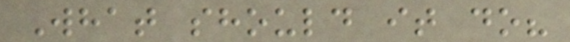What should it do?
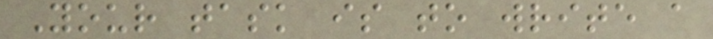Your task is to write a
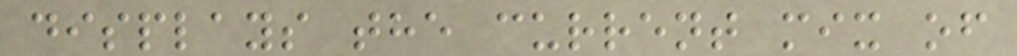displays the current mix of
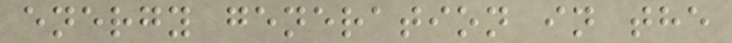energy generation in the
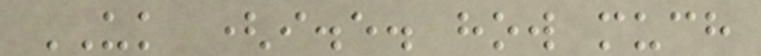UK (i.e. how much
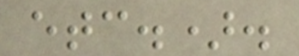etc.).
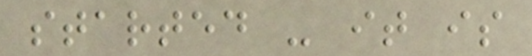started - it is
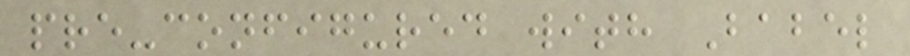pre-configured with Babel
